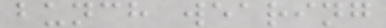bunch wearing
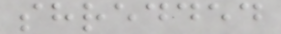shredded
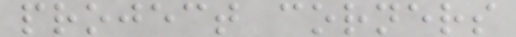project corners
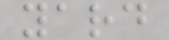yard
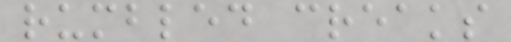rumbled creaks
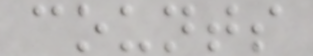counts
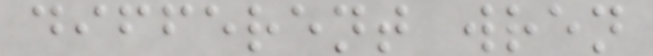different wren
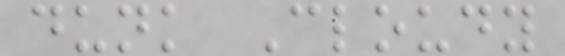dunk Cloudy
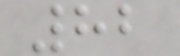82
